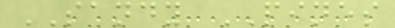SANDY PINES
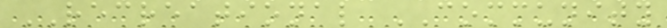RECREATIONAL COMMUNITY
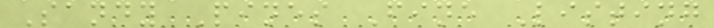Sandy Pines Fine Listing
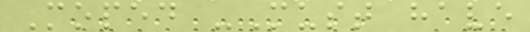Moped -Must have
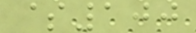$100
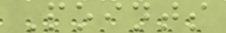Points
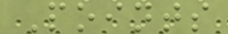Points
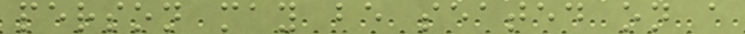person may be seated on a
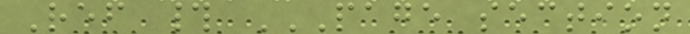Ref # PAGE SECTION
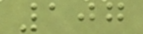107
